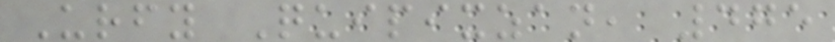Urfy Quipixzan, 475
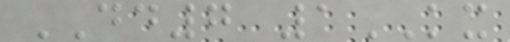DD7 1KX
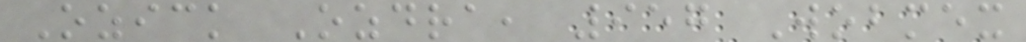Ozick Ozdra, 957 Wobmex
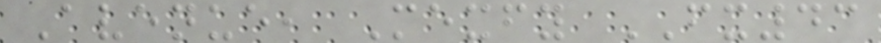Avenue, Mexfy FX43
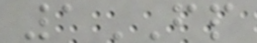1FP
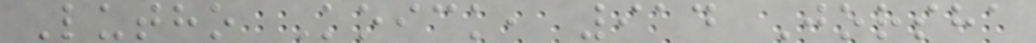Lutho Koick, 914 Jorsha
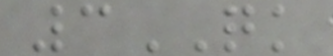3QK
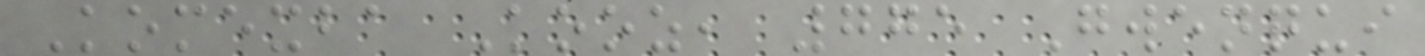Komexba Kooz, 775 Gwenqui
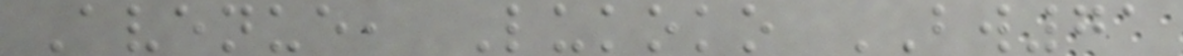Avenue, Lukoko BW71
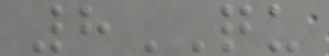8QU
